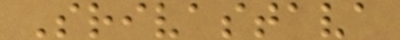Srivastava
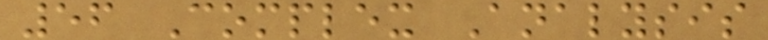56 Complex Analysis
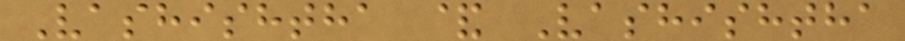Vashishtha & Vashishtha
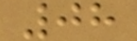08
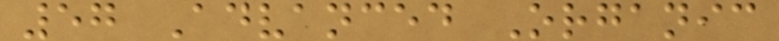57 Advanced Organic
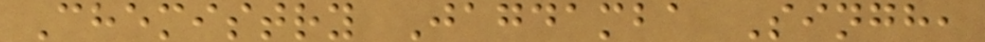Chemistry Jagdamba Singh,
